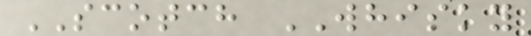SCOTCH WHISKY
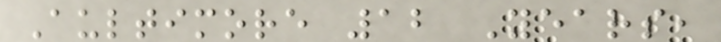Aultimore 12 Years,
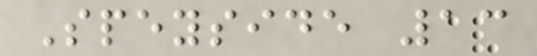Speyside 13
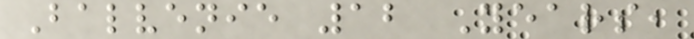Balvenie 12 Years,
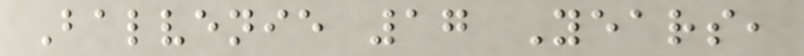Balvenie 17 Years,
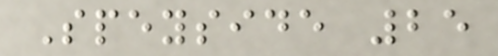Speyside 25
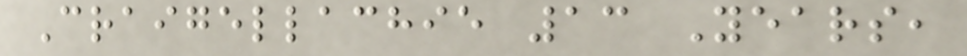Craigellachie 13 Years,
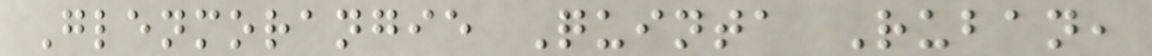Glenmorangie Quinta Ruban,
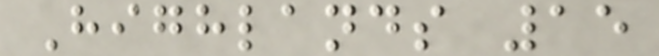Highlands 15
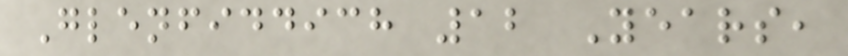Glenfiddich 12 Years,
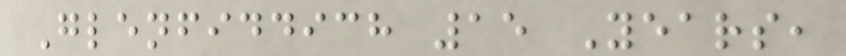Glenfiddich 15 Years,
